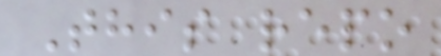This repo
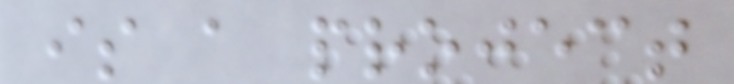is a project
